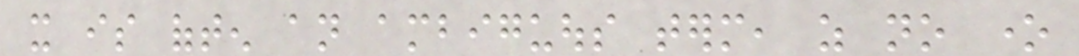it is often an ambiguous term, as no one
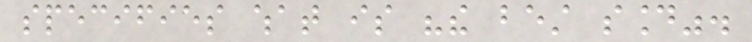specifies what is "the best sound".
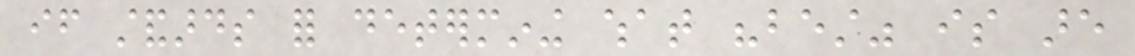if standards for determining what "best" is are
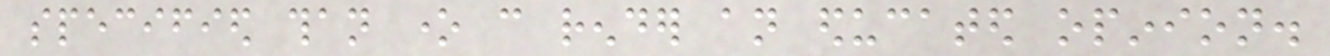specified than one can render an educated opinion.
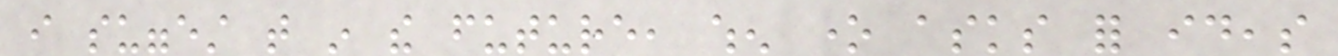i suggest that in the future, when one asks for ideas
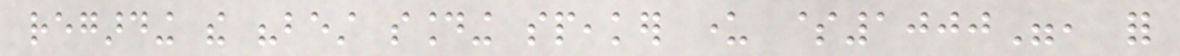regarding the "best sounding speaker under $1000", for
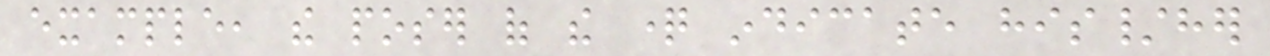example, the poser of the question indicate his/her
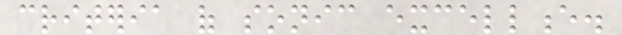criteria of sonic excellence.
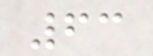63
